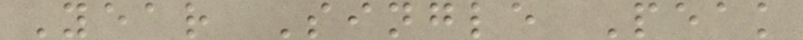Year Single Peak
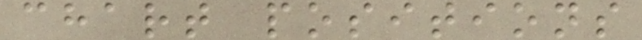chart positions
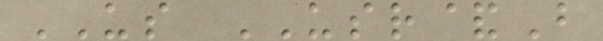US USR&B
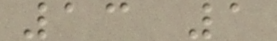13 1
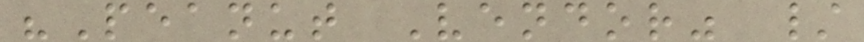"Peanut Vendor" /
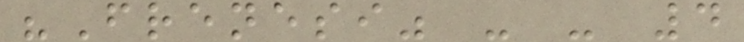"Frenesi" - - 4
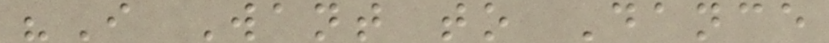"I Want to Dance
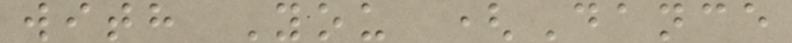with You (Dance
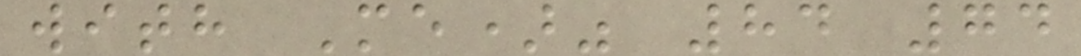with Me)" 84 74
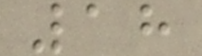18
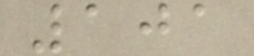101
